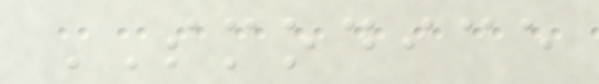SMODICE
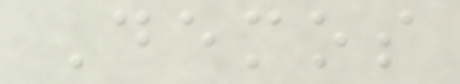Demos
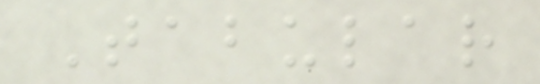Tabular
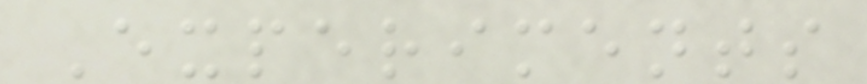Experiments
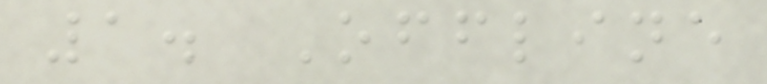1. Offline
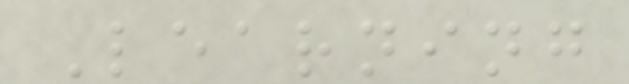Learning
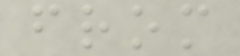from
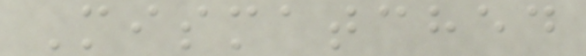Mismatched
